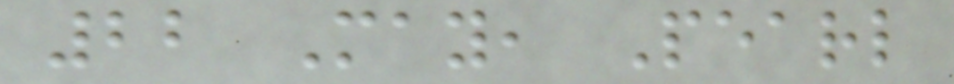22 May, Pearl
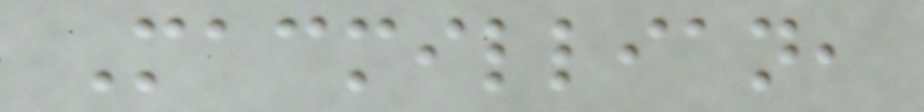Macmillian,
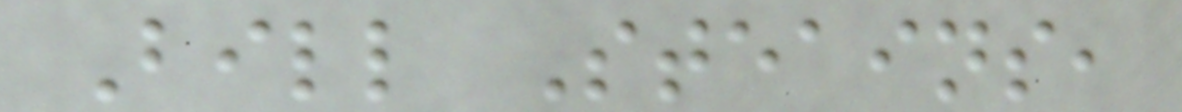Bill Steains,
